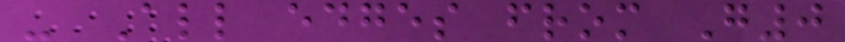- All edges from G0
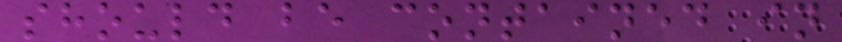should be contained in
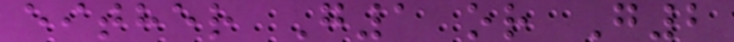either G1 or G2
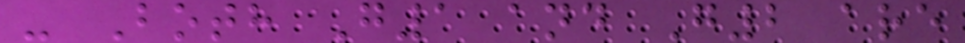- Both G1 and G2 are
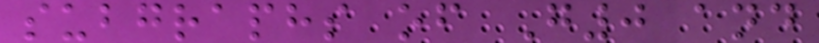subgraphs of G0 and
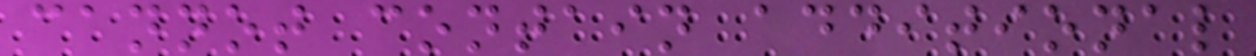cannot contain additional
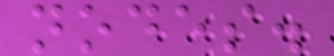nodes.
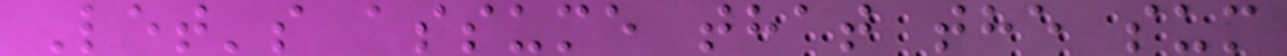Let's assume that the sum
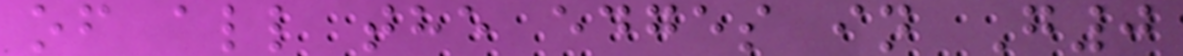of all the edges in G0
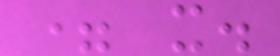= x.
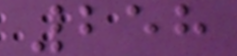258
